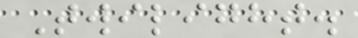Twilight.
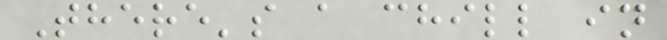There's a chill in
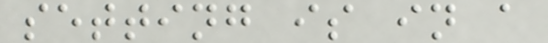setting is in a
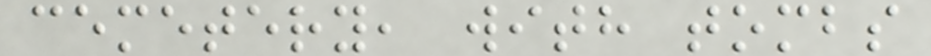cemetery, with tombs
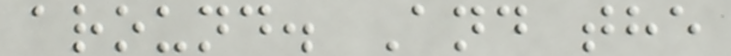around. And the
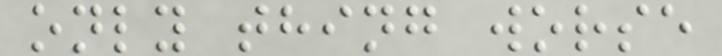only thing worse
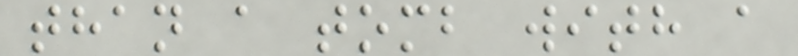than a tomb with a
